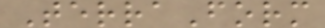TerraForm
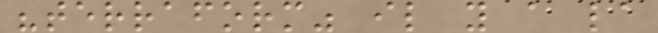"terraform" il y a la
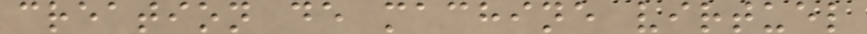creation de machine virtuel
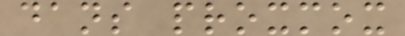dans proxmox
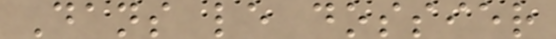Dans le dossier
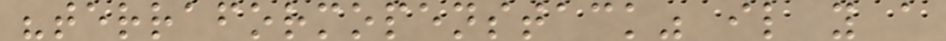"terraformopenstack" il y a
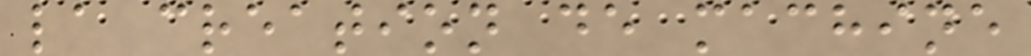la creation de machine
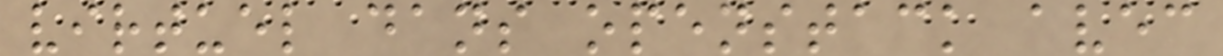virtuel dans openstack avec
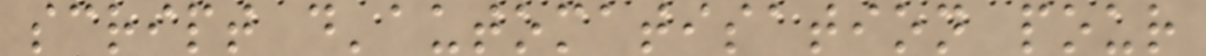script d'automatisation pour
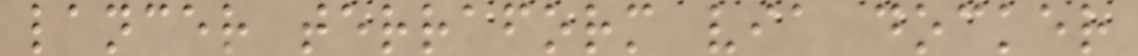lancer terraform via docker
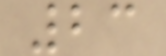23
